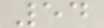54
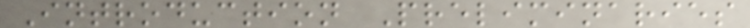Introduction Preliminaries
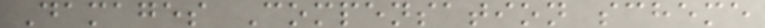Damages Compensation scheme
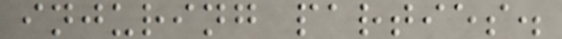injuring parties.
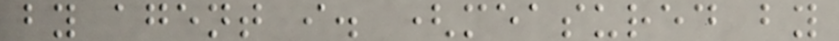by agent i. (measured by
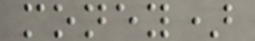money)
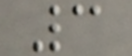3
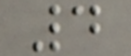4
